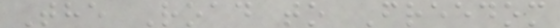The Road to Freedom
